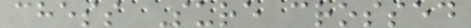chess Sure crossed
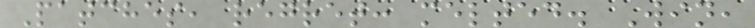Patches, regret: melted. Win,
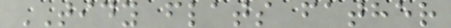TIDY flats father
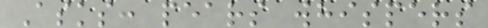Asks: pears whispers
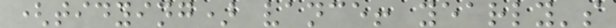(tidying) vance! yearly's
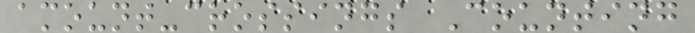amount-crossings Counting
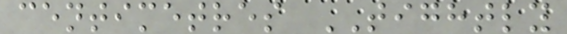centimetres TIGHTLY
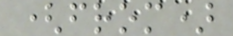(from)
